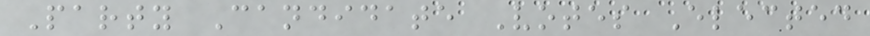Party Candidate Votes Elected
